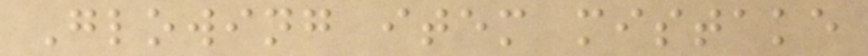Glowing item mistake
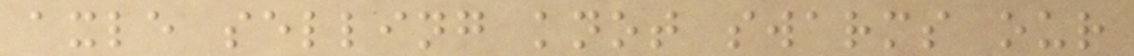axle selling knot swarms our
